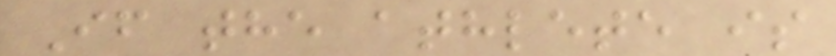If the athlete is
